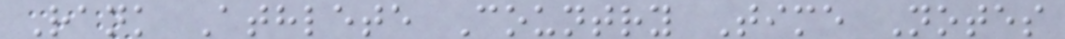Rank Athlete Country Time Notes
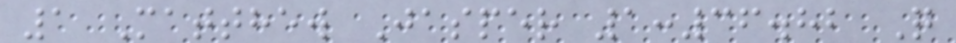1 Matthew Jasper 1:36.82 Q
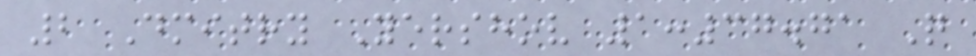2 Dmitry Yershov 1:37.71 Q
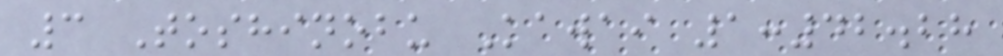3 Toshinobu Kawai 1:42.28
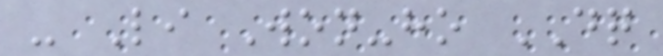- Li Won-ho DQ
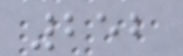252
